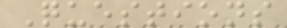Questions
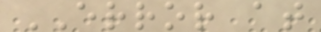ERROR at
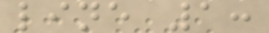line 1:
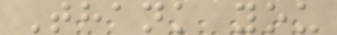Thank you
